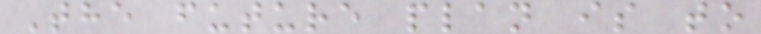The future plan is to
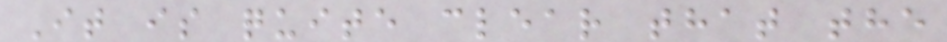It is quite clear that the
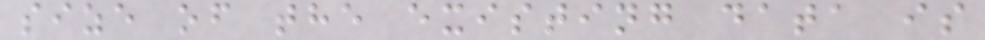size of the existing data is
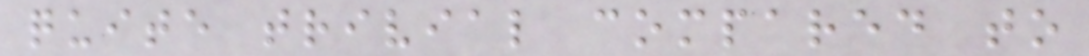quite trivial compared to
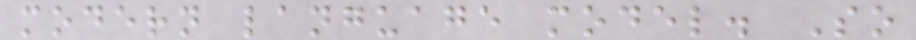modern language model. So
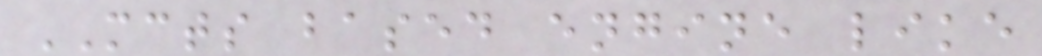MCTS based engine like
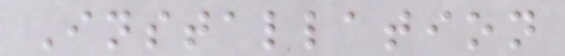Installation
